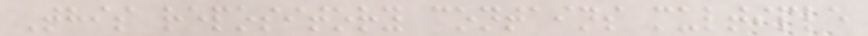This repository contains multiple
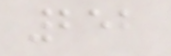252
